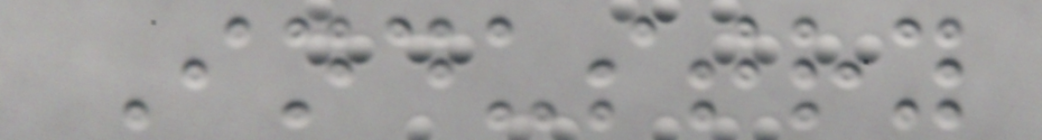Industry
